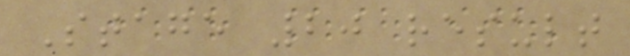Stage 20 result
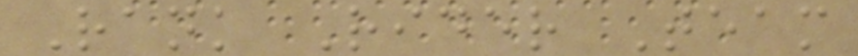Rank Rider Team
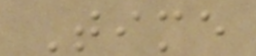Time
